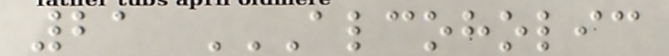21 ALCOHOLIC
